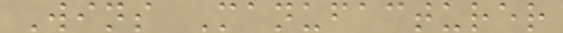Wins Manufacturer
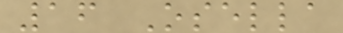16 Osella
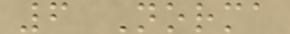6 Norma
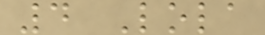4 Lola
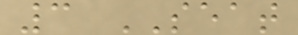3 SEAT
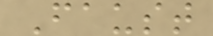Faust
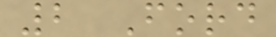2 Ford
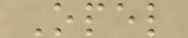Opel
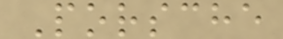Porsche
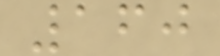160
